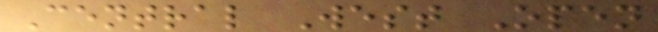Central West Open
